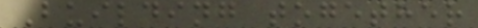Building together
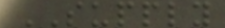SUPPLY
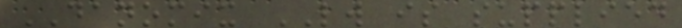DANOMIX LW is supplied
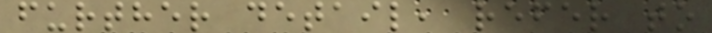further detail, refer to
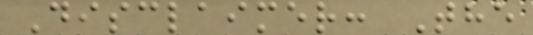Disclaimer: The
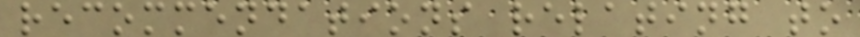recommendations relating to
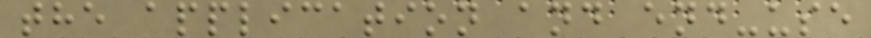the application and end-use
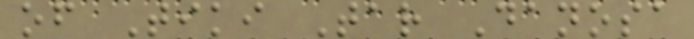of Tiki Tar Danosa
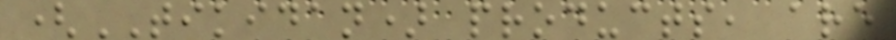(TIKIDAN) products, are
